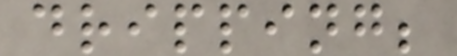dripping;
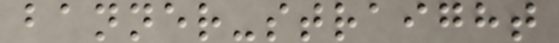banner-straight
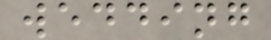wedding
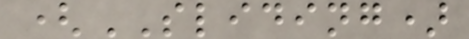(SLIDING)
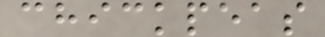chickpeas
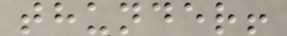thunder!
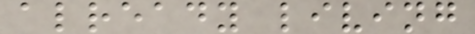already living
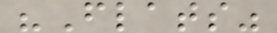"Flats"
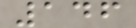146
